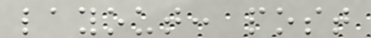layout: post
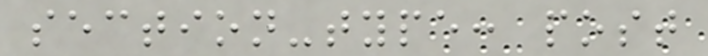section-type: post
